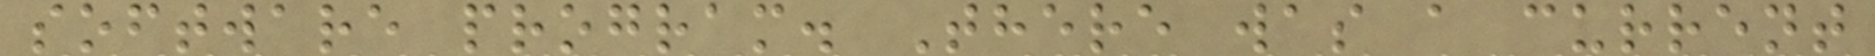software program. There was a current
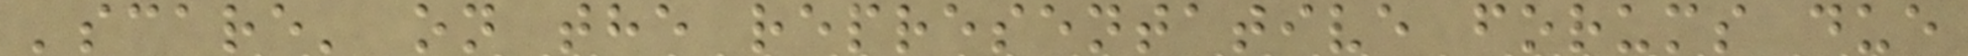'scare' on the representative forums due
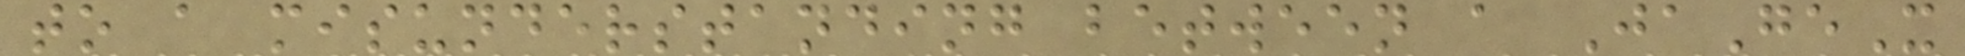to a misunderstanding between a JaGeX
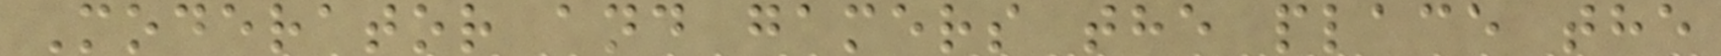Moderator and gamers the place the
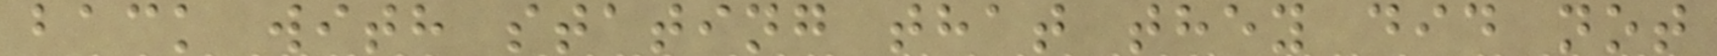back with stating that they did not
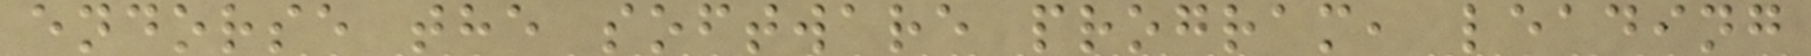endorse the software program, leading
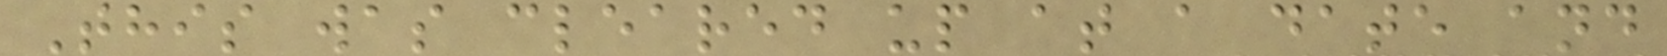This was cleared up at a date and
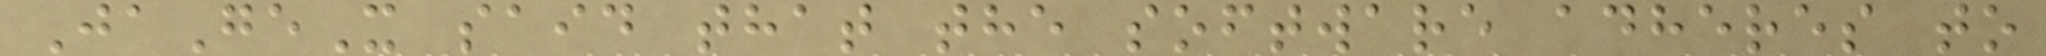JaGeX said that the software adheres to
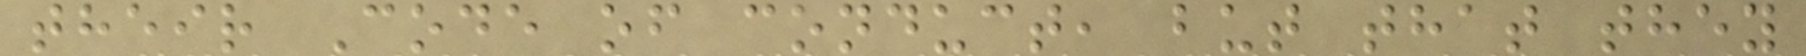their Code of conduct, but that they
